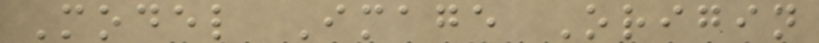Model Image Origin
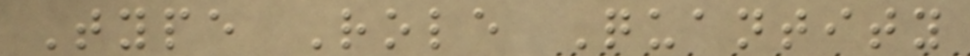Type Role Quantity
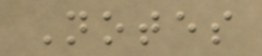Notes
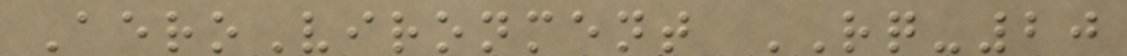AeroVironment RQ-20
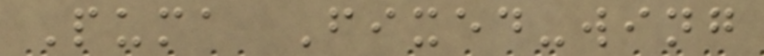Puma Fixed-wing
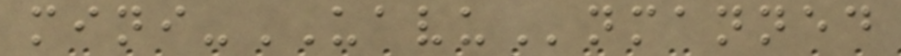mini-UAVUnmanned
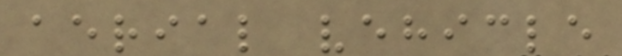aerial vehicle
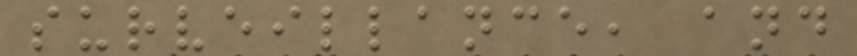surveillance, and
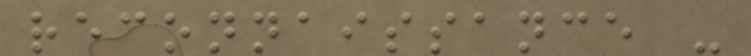reconnaissance -
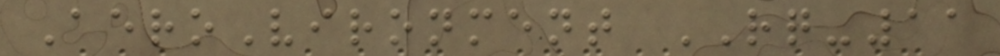AeroVironment RQ-11
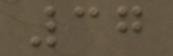37
